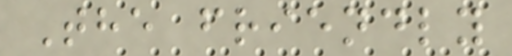The friendly
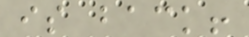is back!
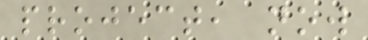project, now
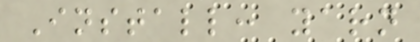Install: yarn
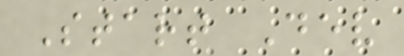Start Dev
